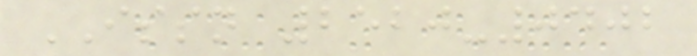ISSN 2520-0402
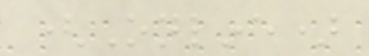(Online)
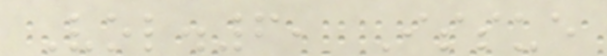Vol.6, Issue
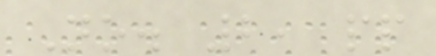No. 2, pp
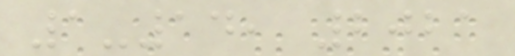1-14, 2021
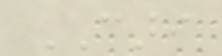CARI
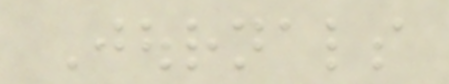Journals
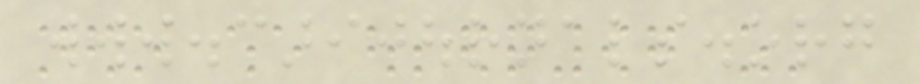www.carijournals.org
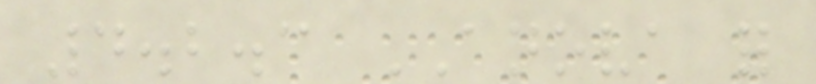4.2.3 ANOVA for
